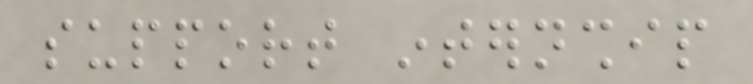support internship
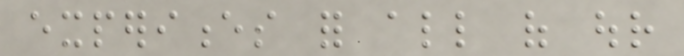experiences for all of our
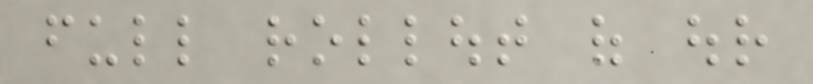full rollout of our
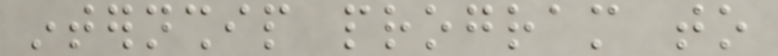internship program to
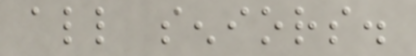all seniors.
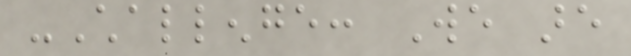-Challenge: We are
